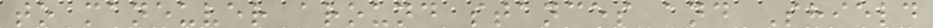to maneuver around stances and Shield
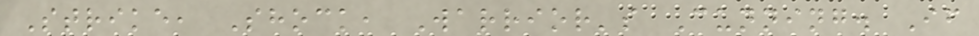Strike, Shock, Warrior's Cunning. If
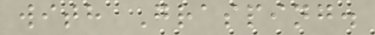with Grasping.
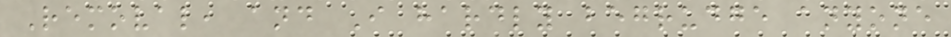Removal, and I hardly begrudge anyone
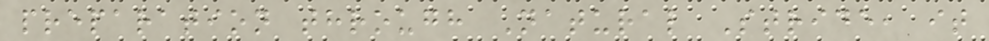preparation through Natural Stride, it
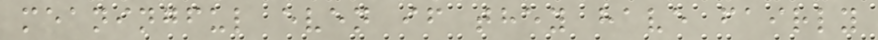meaningful even if they have fairly
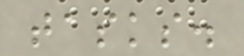tasks.
